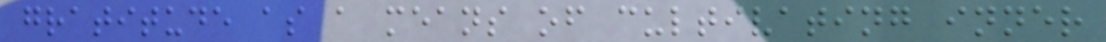gratitude as a means of cultivating inner
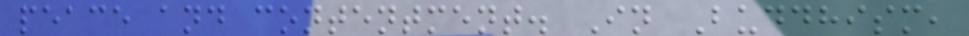peace and contentment. In Buddhism,
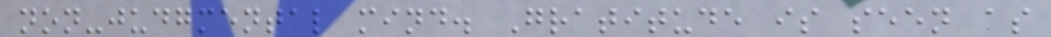non-judgmental mind. Gratitude is seen as
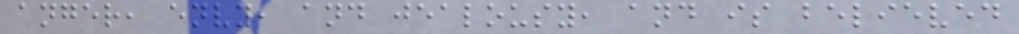anger, envy, and jealousy, and is believed
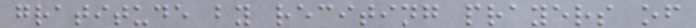gratitude by reciting prayers of
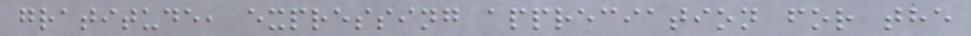gratitude, expressing appreciation for the
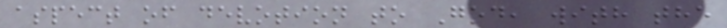aspect of devotion to God, with the
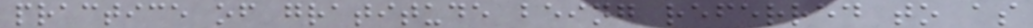practice of gratitude being referred to as
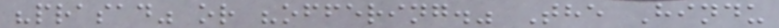"prasad" or "offering." The Hindu
